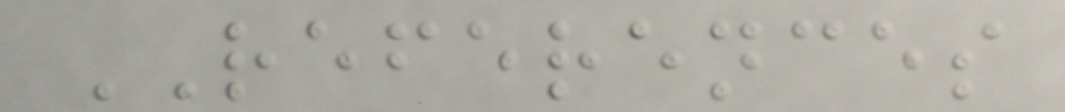REFERENCES
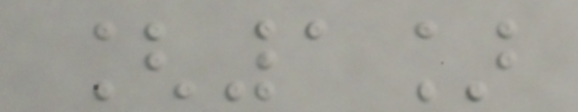[1]
